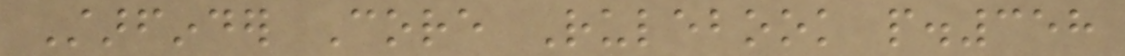Starfinder Core Rulebook p.358
